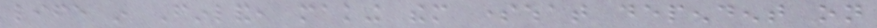life in Finland, making them somewhat dependent on
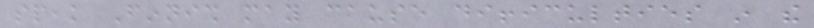speak Finnish may cause difficulties in the
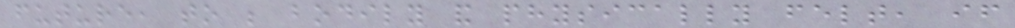future, to be bodily and physically felt, if
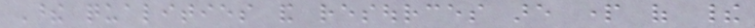These qualities and resources are part of their
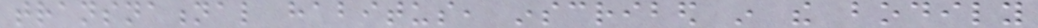transnational habitus, inscribed in the bodily
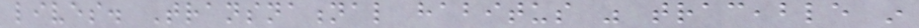lives. Transnational habitus was traceable in
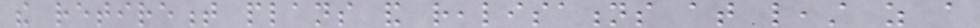the retirement plans and realisations at least as a
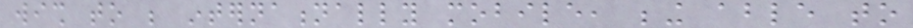wish to be internationally mobile, being able to
